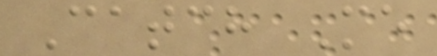Catch Me
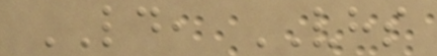LD, VHS
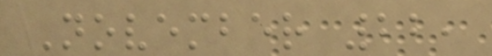November 22,
